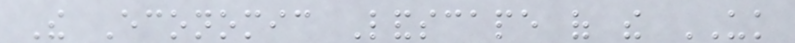The Economic Landscape of the UK
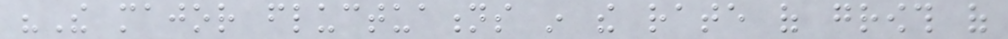"The major fluctuations in the rate of growth of
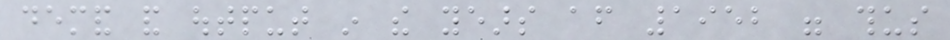demand and output in the years after 1952 were thus
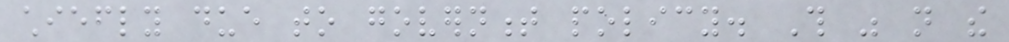chiefly due to government policy. This was not the
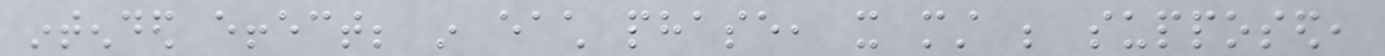intended effect; in each phase, it must be supposed,
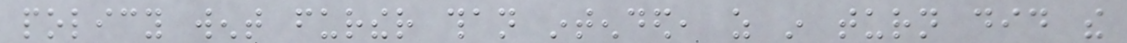policy went further than intended, as in turn did the
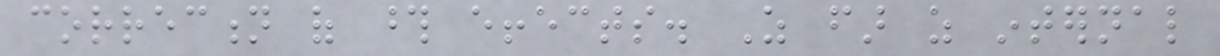correction of those effects. As far as internal
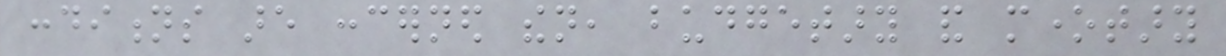conditions are concerned then, budgetary and monetary
